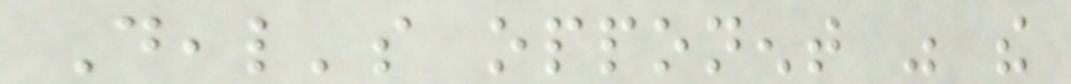Deal's opponent was the
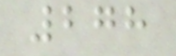278
